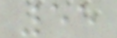55
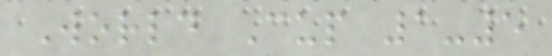World Cup 1-5
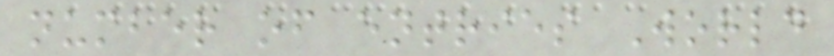number of entries World
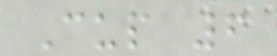Cup 6
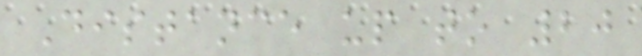Distance up to 20
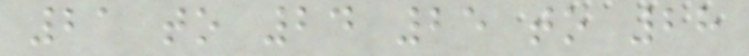21 to 24 25 to 28
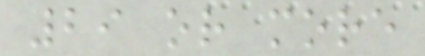29 or more
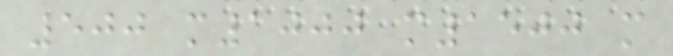500 m1000 m1500 m
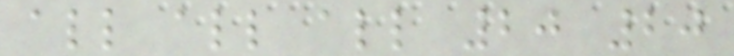all all all 20 20
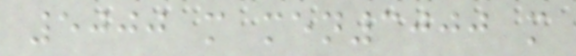5000 m men3000 m
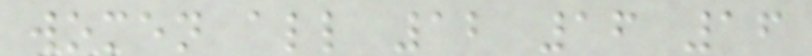women all 12 16 16
